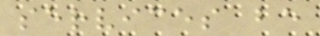services be
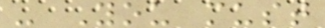- You must
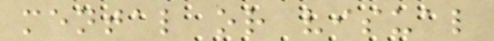mental or visual
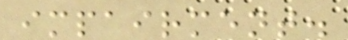impairment.
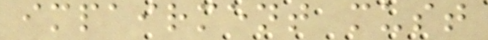impairment must
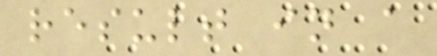result in a
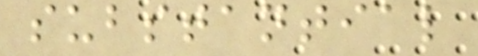substantial
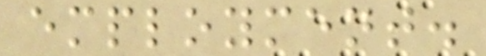employment.
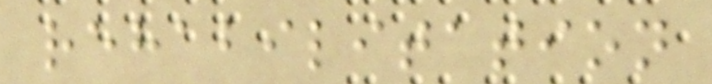rehabilitation
